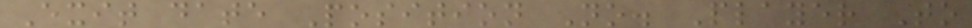Exit date Position No. Player To
